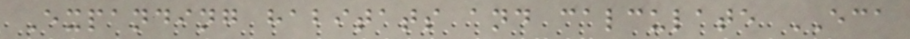Expanding habitats and calculate ECA
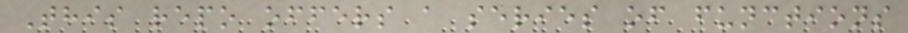This repo offers a series of functions
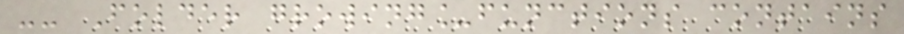-- Folder growing_functions contains
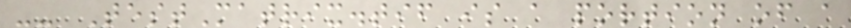-- TestMatrix.tif is a portion of a
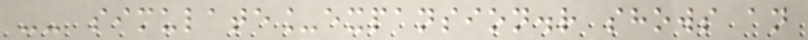-- simulate_expansion.r shows an
